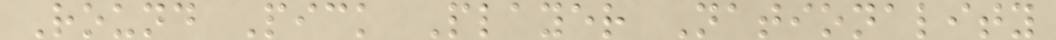Round Pick Player Nationality
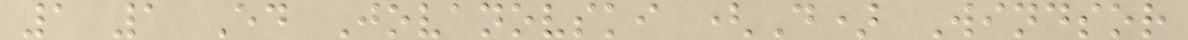1 1 Ed Jovanovski (D) Windsor
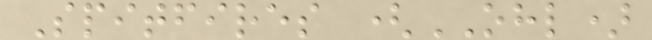Spitfires (OHL)
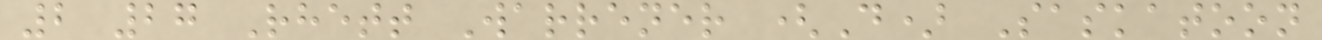2 27 Rhett Warrener (D) Saskatoon
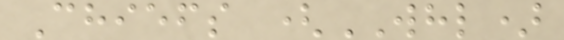Chiefs (WHL)
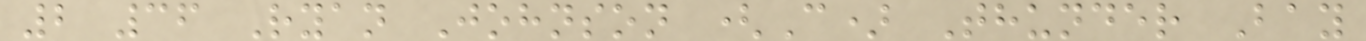2 36 Ryan Johnson (C) Thunder Bay
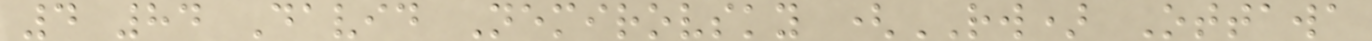4 84 David Nemirovsky (RW) Ottawa
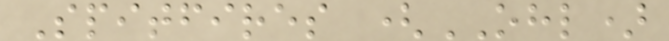Spitfires (OHL)
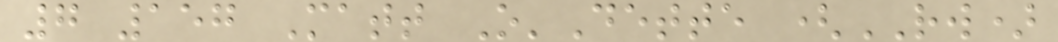7 157 Matt O'Dette (RW)
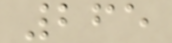265
